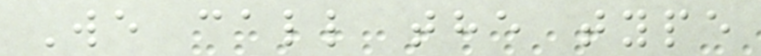We call the type
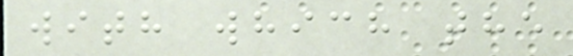with which the
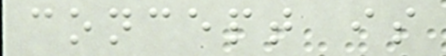concept is
